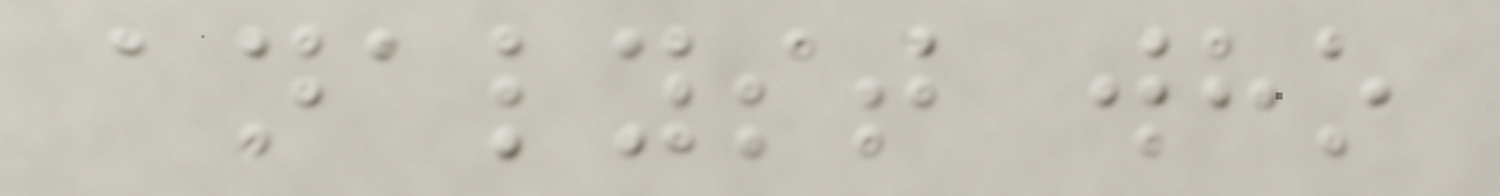analyst who
